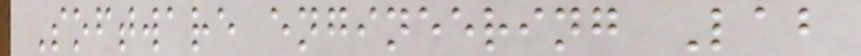Software engineering Lab
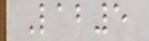Lab5
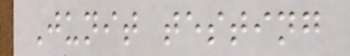Junit testing
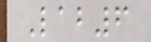Lab6
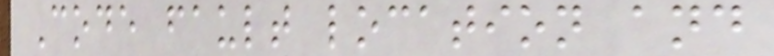Code fault location and
